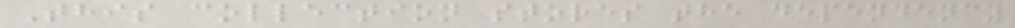This collection stores the dependency
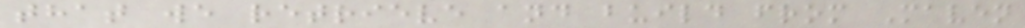that we retrieve and build from Maven
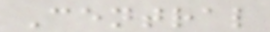Central
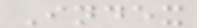Index
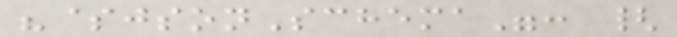"$jsonSchema": {
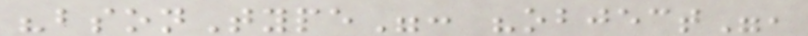"bsonType": "object",
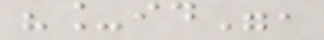"_id",
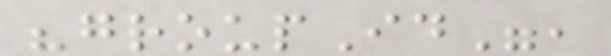"groupId",
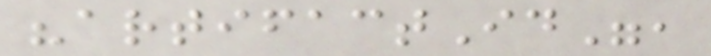"artifactId",
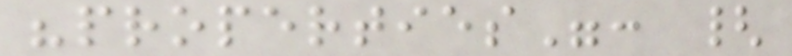"properties": {
